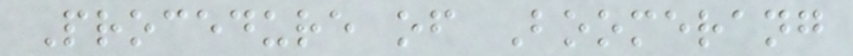Procedure of Boomerang
